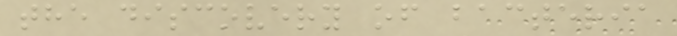the discovery of bacteria
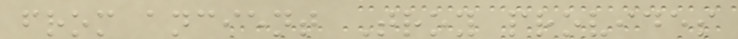from ancient Troy provides
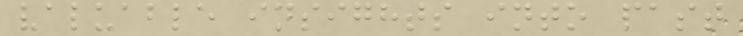valuable insights into past
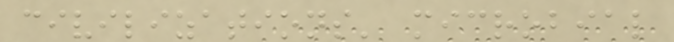civilizations' microbial
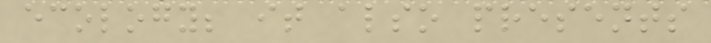ecology; it also presents
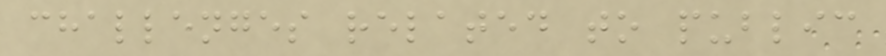challenges related to public
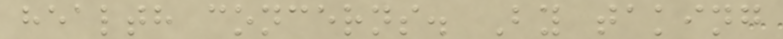health concerns. By taking
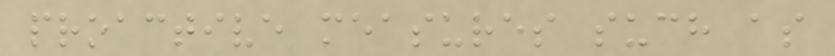proactive measures such as
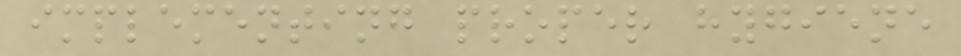implementing proper hygiene
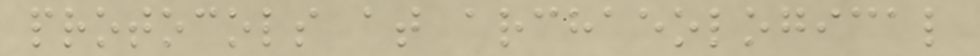protocols at archaeological
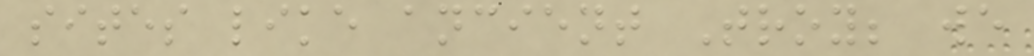sites like ancient Troy; we
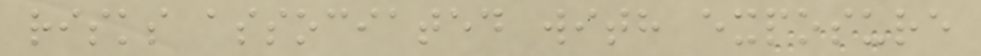risks associated with exposure
